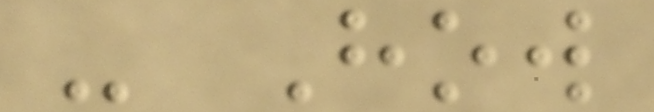- How
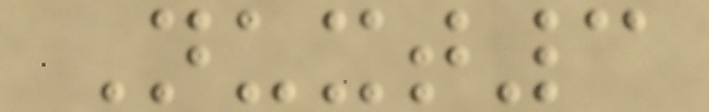Nuxt3
